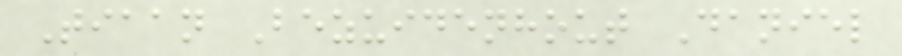Tiaan Bezuidenhout Daniel
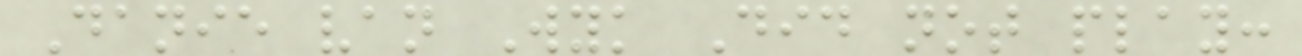Danie van Wyk Did not play:
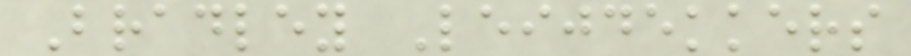Bradley Leijdekkers
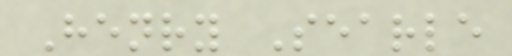Henry Searle
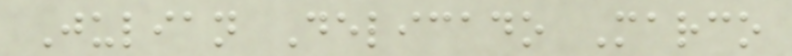Julian Delicado Marco
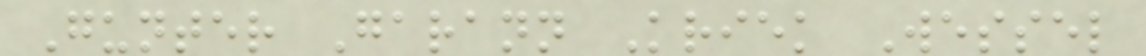Gunter Garann Kriek Wessel
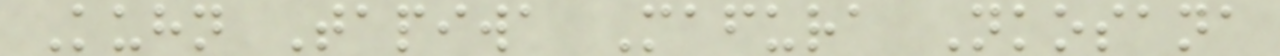Kuhn Tapiwa Mafura Nkosana
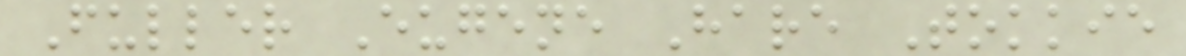Fuller Eugene Hare Tokkie
